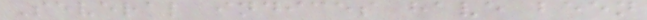Several indices have been
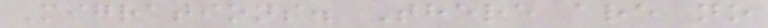Migrations. There are no
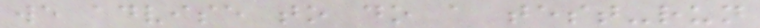we advise to do a test-run
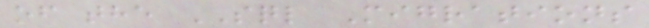of the SQL Migrations
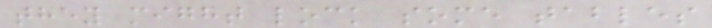they might lock some tables
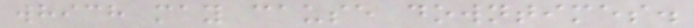which may cause downtimes.
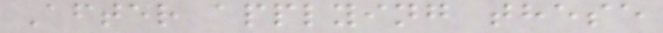After applying these
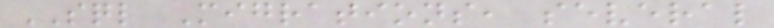SQL Migrations, several
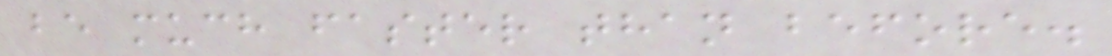be much faster than before.
